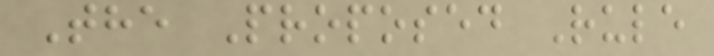The Proposed Rule
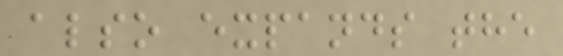also expands the
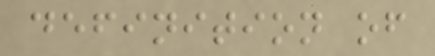definition of
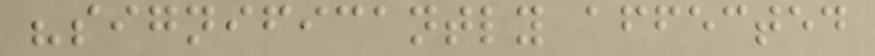"significantly affected
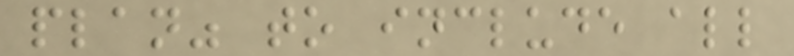plan" to include all
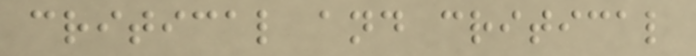critical and critical
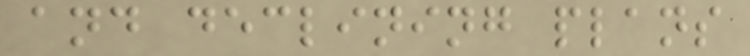and declining plans
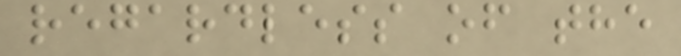regardless of the
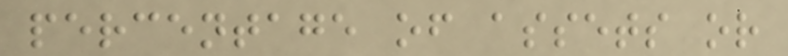percentage of assets or
